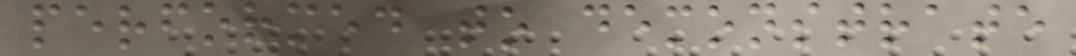performed to demonstrate
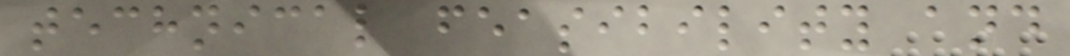technical feasibility and
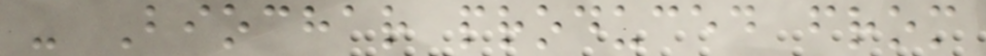- Biochar produced from
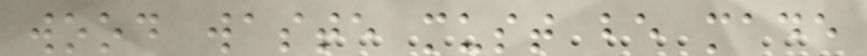wood waste must be made
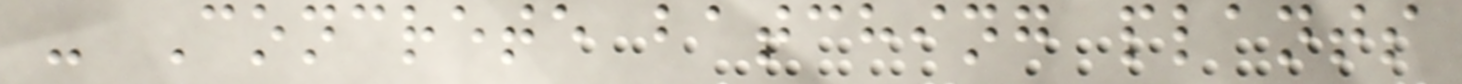- Concrete batching plants
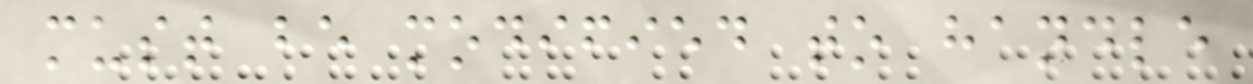must be modified to handle
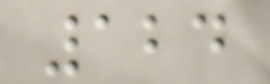124
